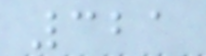321
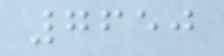7650
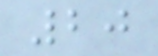20
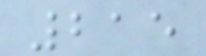215
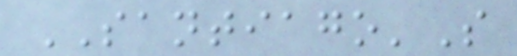SANTIAGO'S
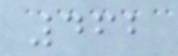462
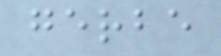gerbe
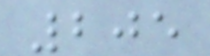205
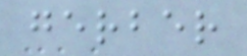gerber
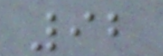92
